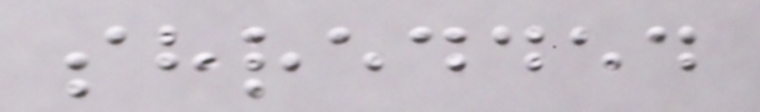shredded
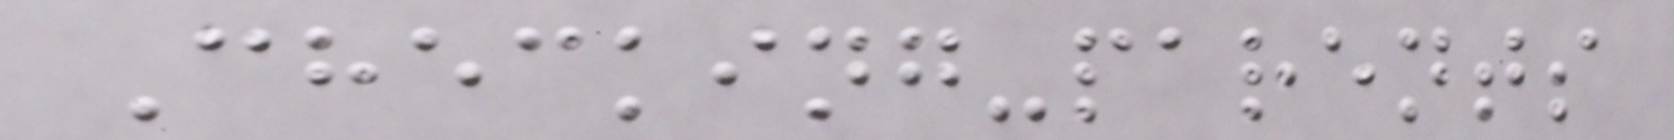Checking-parents
